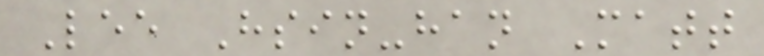Lee Hsin-han Matt
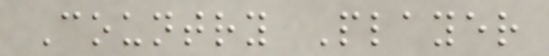Country Player
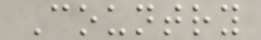Country
